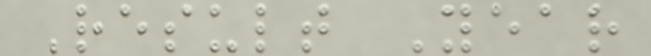Result Year
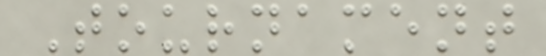Tournament
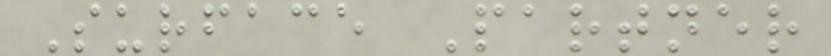Surface Partner
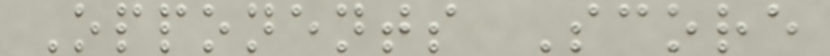Opponents Score
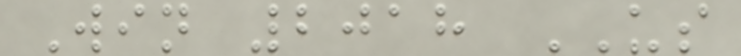Win 2018 US
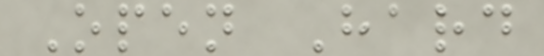Open Hard
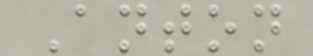Anton
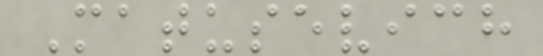Matusevich
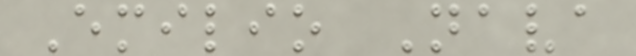Emilio Nava
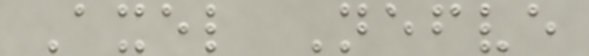Axel Nefve
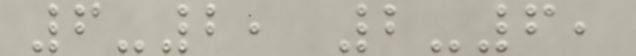6-2, 2-6,
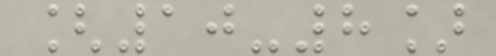[10-8]
